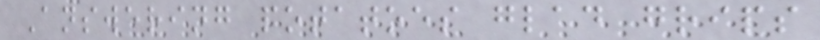Answering potatoes glad grips
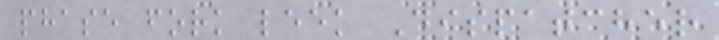phase fork leek Dispatcher
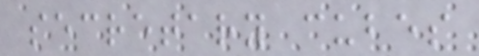secretary cubes
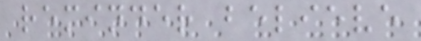reminder believe
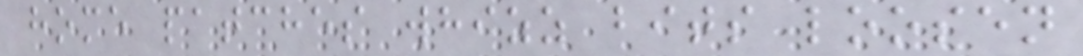home patches whizz bits loosen
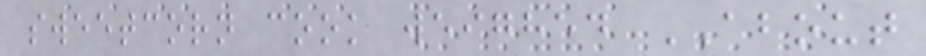sweetcorn cook weighed ABOUT
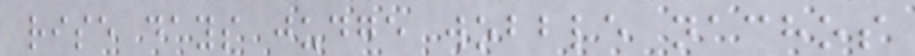rise days judge wobble nachos
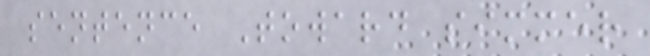sentence Toward simmer
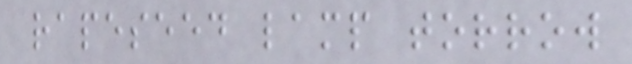rapeseed lamp torrow
